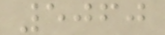5060
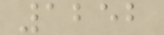1252
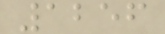1256
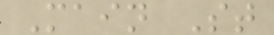Main St
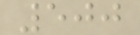500
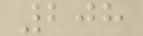208
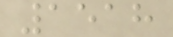1518
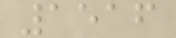1516
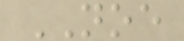NOE
